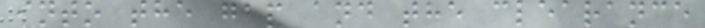into the gap and the clearance
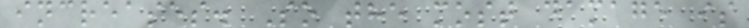increases. So the most damage is
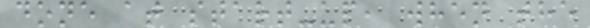done at start-up, when the
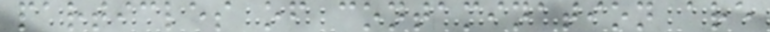particles of contamination are
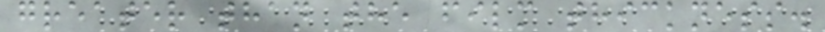greater than the film thickness.
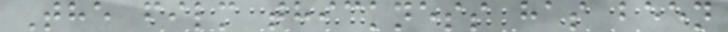The film thickness has been
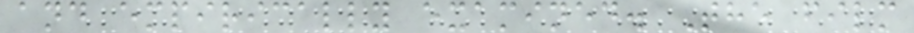and empirically examined. The film
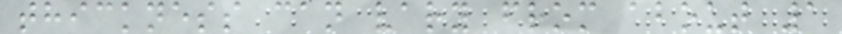thickness can vary from about 1
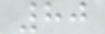80
